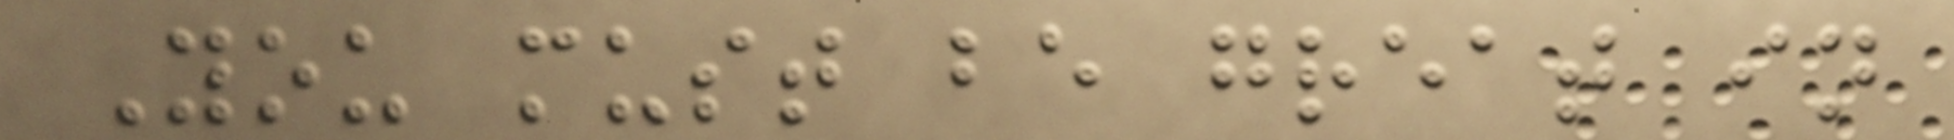You must be great in
